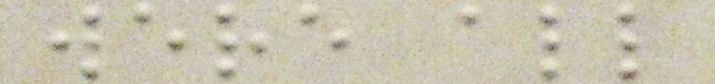were all
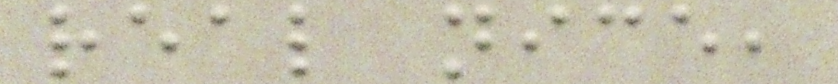real nice,
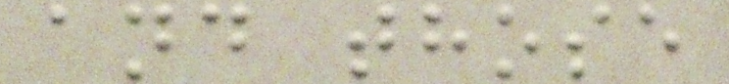and those
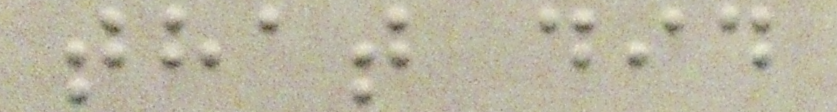that did
